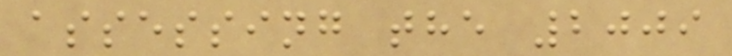assessing the 2009
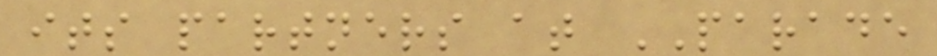its partners at PARADE
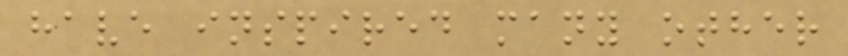have inspired many other
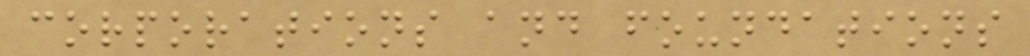corporations and foundations
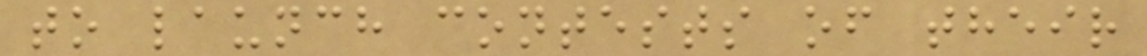to launch contests of their
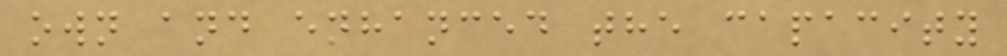own and enhanced the capacity
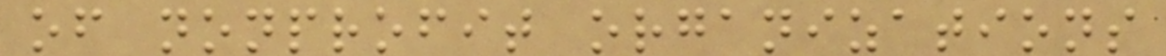of nonprofit organizations
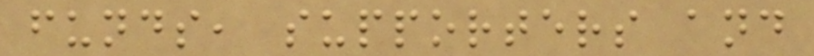funds, supporters and
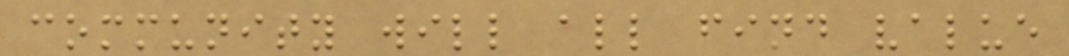community will all find value
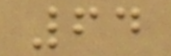64
